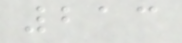213
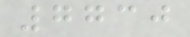7730
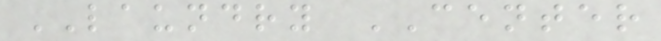LAUNDRY CENTER
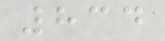834
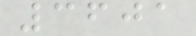3601
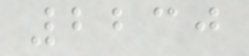2230
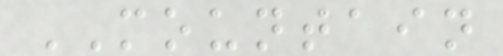MOUNTAIN
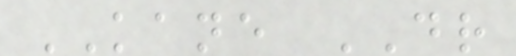KANE DR
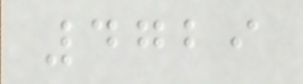4729
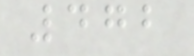472
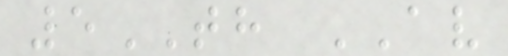5TH AV
